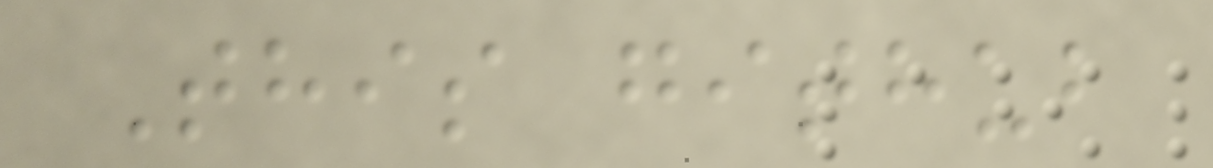This github
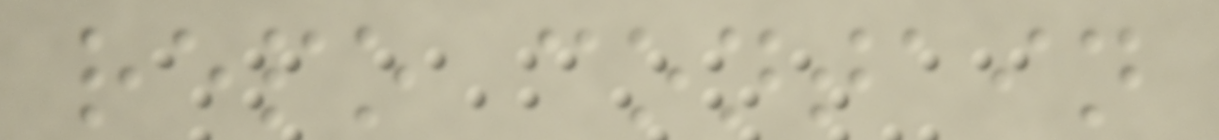repo contain
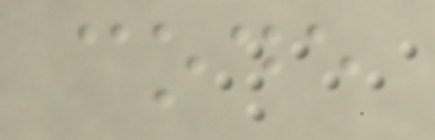code
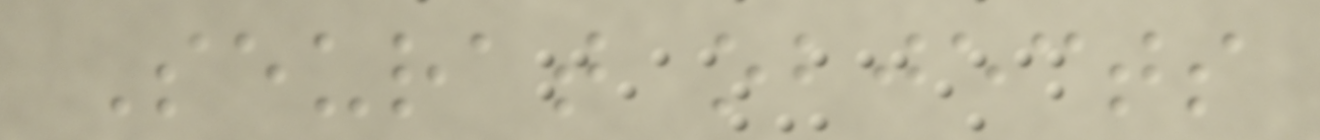Seurat objects
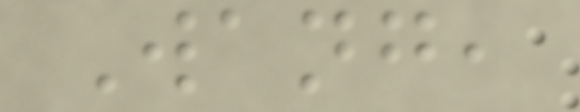Wang,
